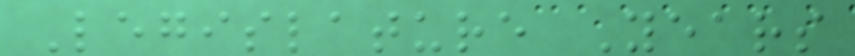Legislature Years
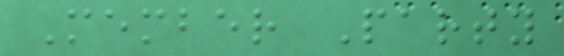Member Party
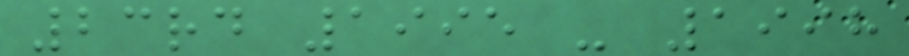23rd 1995 - 1998
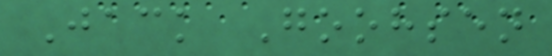Jack Goohsen
